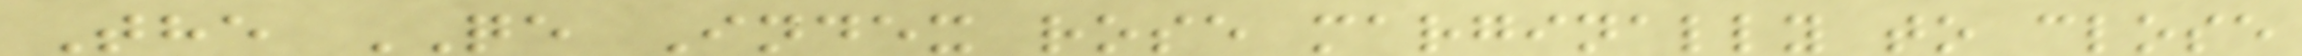The QE Index rose marginally to close
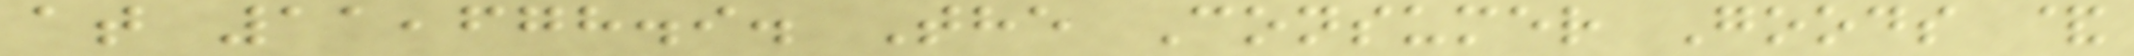at 11,678.9. The Consumer Goods &
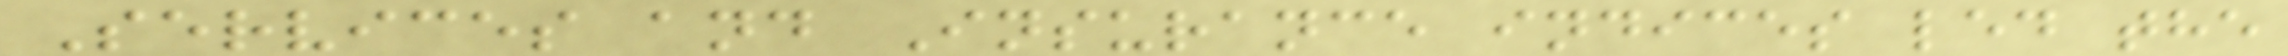Services and Insurance indices led the
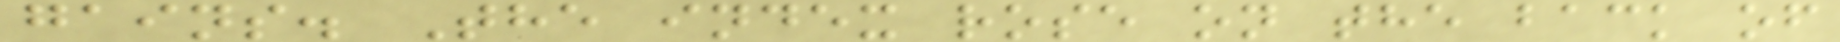gains. The index rose on the back of
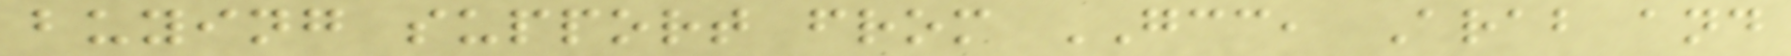buying support from GCC, Arab and
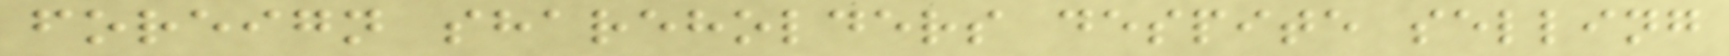foreign shareholders despite selling
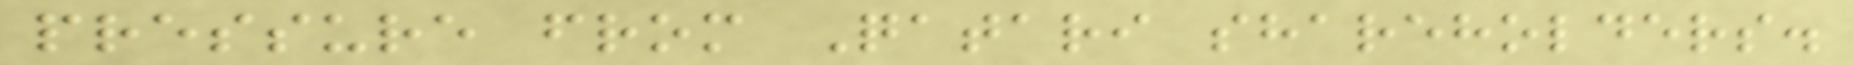pressure from Qatari shareholders.
